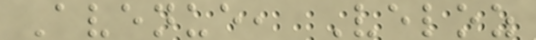Avenue, Veloz
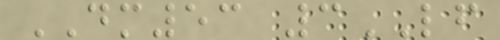DM53 3LF
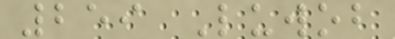259 Luwob
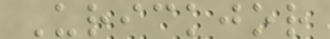Urickjor
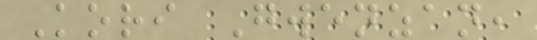Kori Gwenzan,
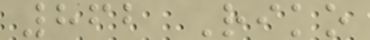862 Riko
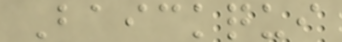Baickqui
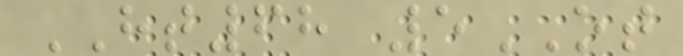HT68 5OT
